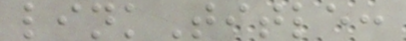linkTitle:
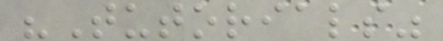"Tutorials"
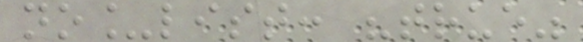no_list: "true"
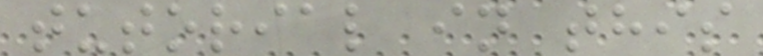tutorial in this
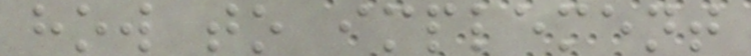how to implement
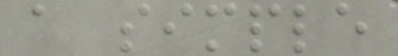a simple
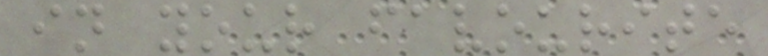in your favourite
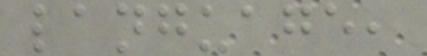language,
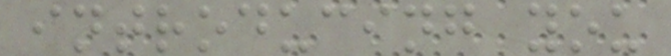introducing you
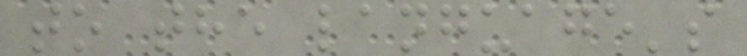to the language's
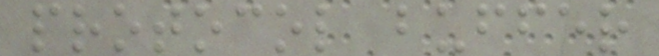protocol buffer
